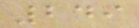249
